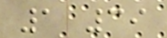1 39
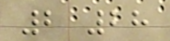2 28
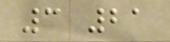3 21
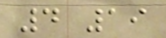4 19
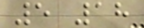5 18
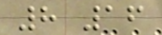8 16
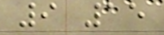9 15
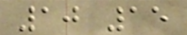10 15
